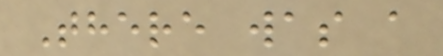There was a
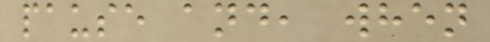pause and, when
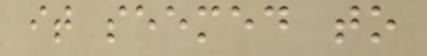it seemed to
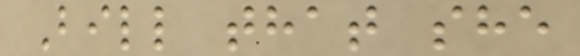Bill that she
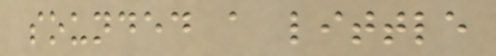sounded a little
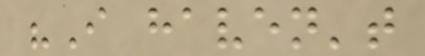"I haven't
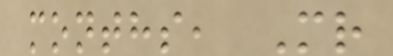months, Mr
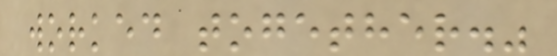worked together."
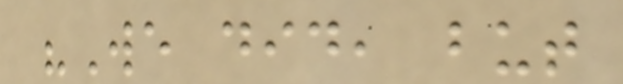"We did, but
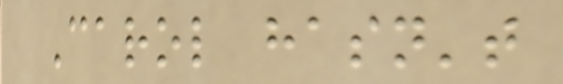Carol hasn't
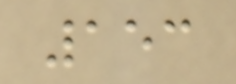153
